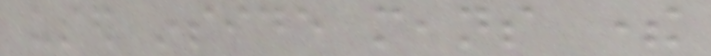used inside means there
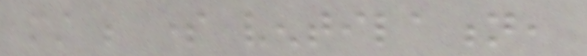must be some ventilation,
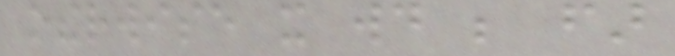otherwise it would be far
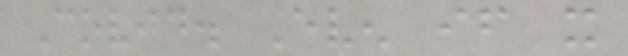Covid. Even if it
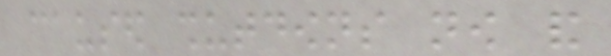caused shutdowns now and
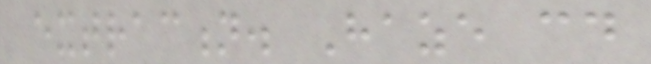extraction. Haze could
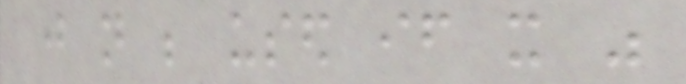just not be used if it was
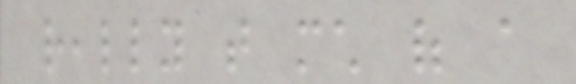really that much of a
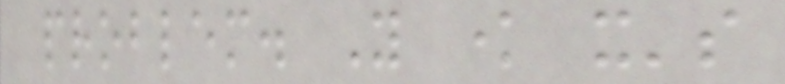problem. You know it's
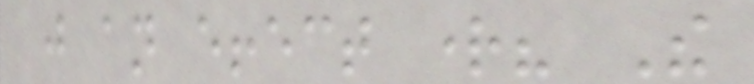just an effect right? The
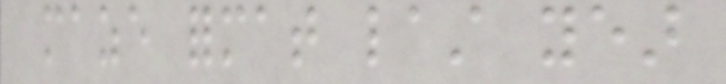maze format last year
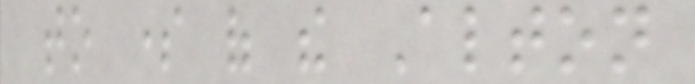to some of the Alton
